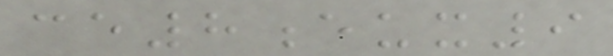ce8eux9
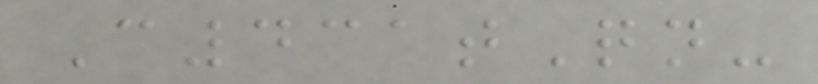C431tQn-
